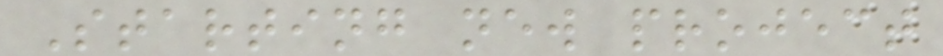Starting new project
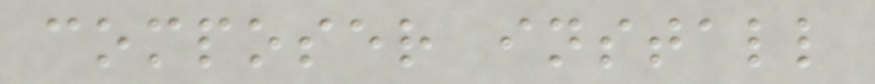composer install
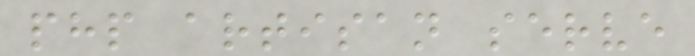php artisan serve
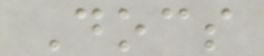Docs
